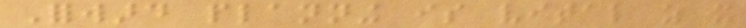Forward planning is vital as it
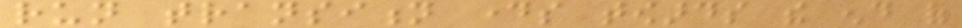run transition days towards the end of
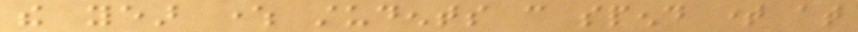the year where students can spend time at
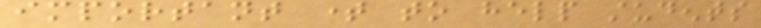important time to help students
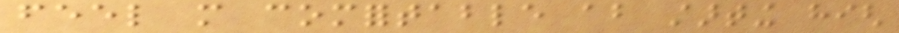feel more comfortable about starting high
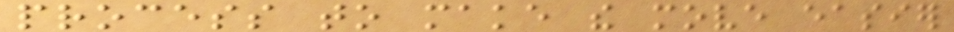process to make the move easier
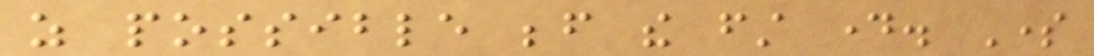as possible before the first day. Some
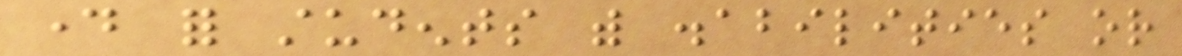day for students with disabilities or
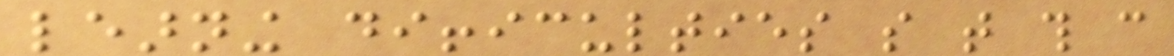learning difficulties so that this can
